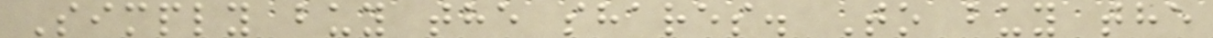Simply buy the shares. To buy the
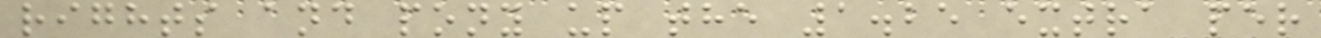rights and pony up the 1.25 extra per
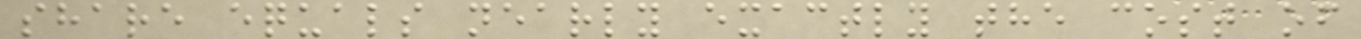share equals nearly exactly the cost of
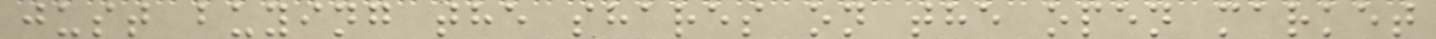just buying the shares on the open market
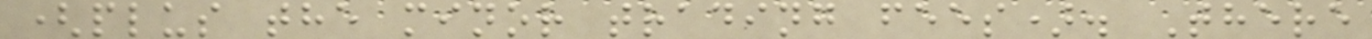(plus the minor trading fees). There
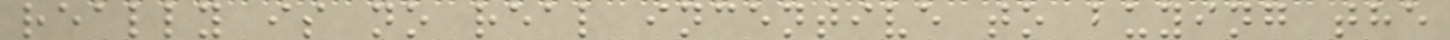really is no real incentive to buying the
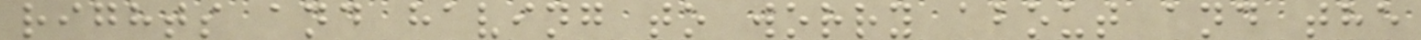rights and having to worry about and the
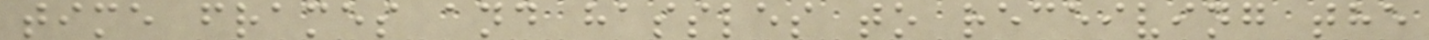time frames and hassles to receiving the
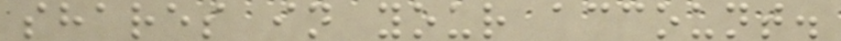shares in your account.
